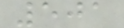501
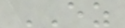EZ
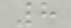8
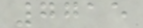7715
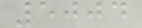5004
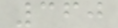360
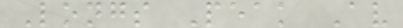Longs Peak Av
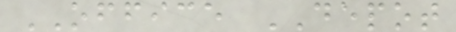OFFICE DEPOT
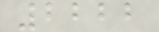2222
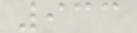933
